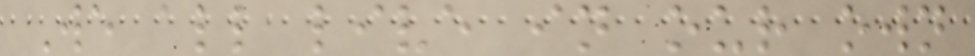We all live in our own
